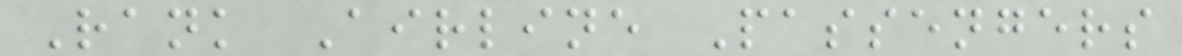Rank Airline Passengers
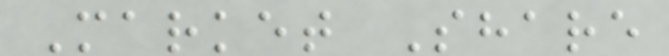Market Share
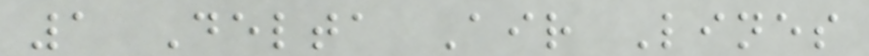1 Delta Air Lines
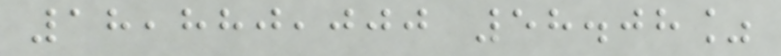18,880,000 58.08%
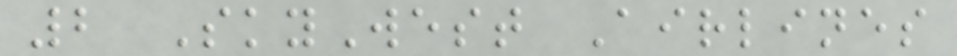2 SkyWest Airlines
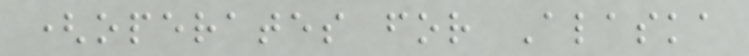(operates for Alaska
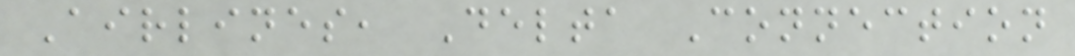Airlines, Delta Connection
